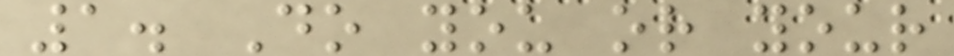1. Do you or your
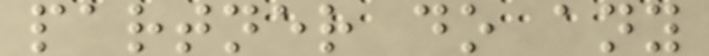partner do any
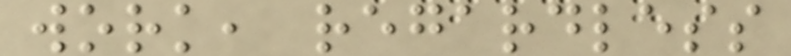work, regardless
